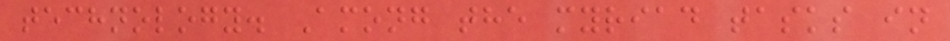technology. Among the myriad tasks in
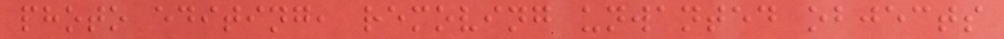photo editing, removing unwanted objects
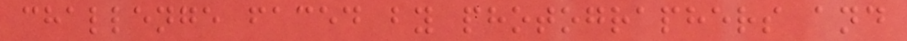challenge faced by photographers and
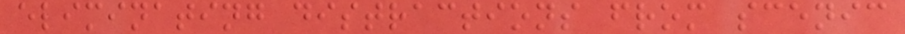eliminating distractions from scenic
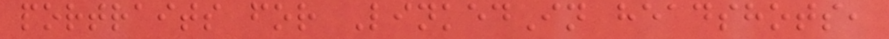portraits for LinkedIn headshots,
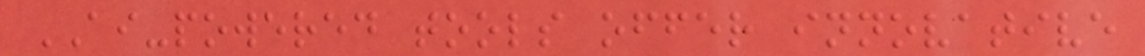AI-powered tools offer innovative
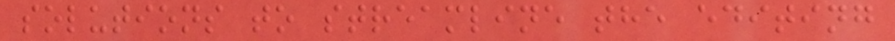solutions to streamline the editing
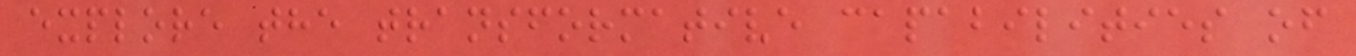explore the transformative capabilities of
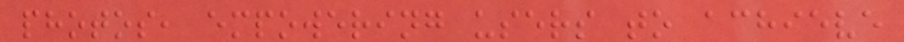photos, empowering users to achieve
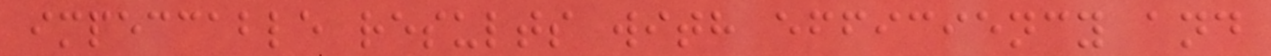impeccable results with efficiency and
